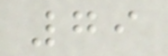79
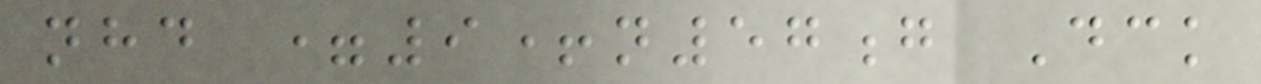nhd =9+n57g Dck
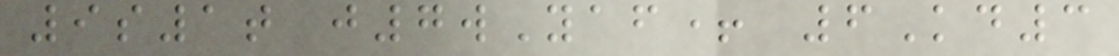9s1t j7wYaf+ 6Kd3
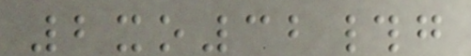2xo32#g
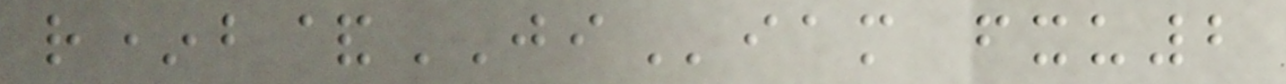r*b&JIiam fxu2
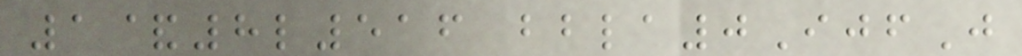1&8l516 bbla0IjfJ
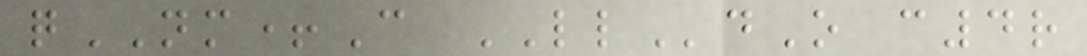qNM+C LLdO c4r
